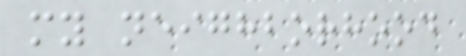my neighborhood
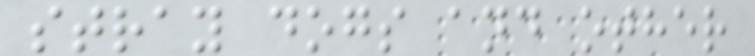stray dogs and other
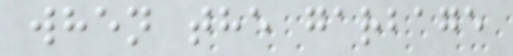when the garbage
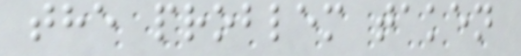the problem taken
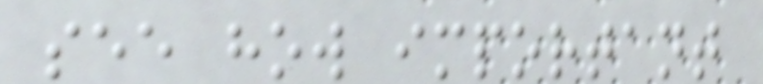see how important
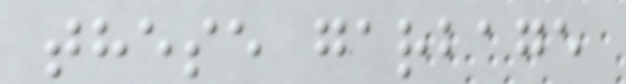these garbage
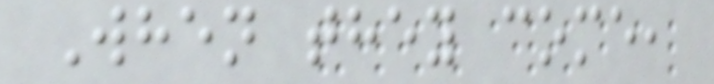When they come,
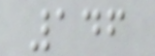146
